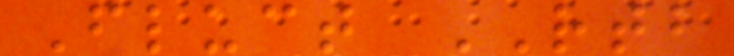Fluct RTB
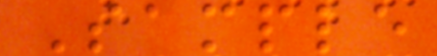Sample
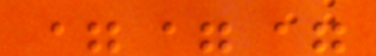===
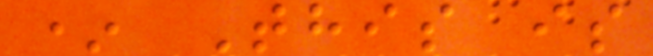* This is
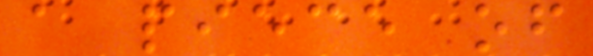a piece of
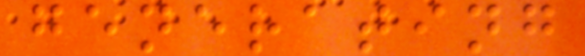generating
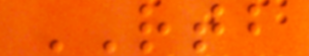RTB
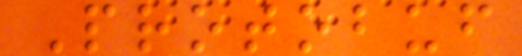Protobuf
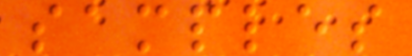samples
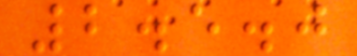2.5.0
